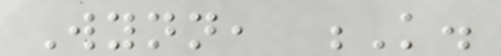Wynn, K.
